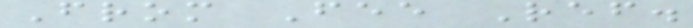From Fee Ref.
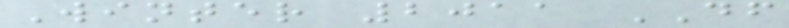Winter 2011 DF
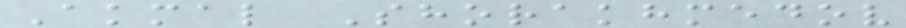Akmal Shorakhmedov
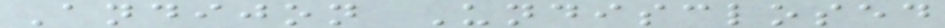Andijon Undisclosed
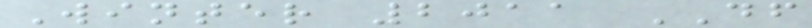Winter 2011 DF
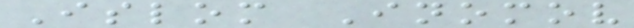Islom Inomov
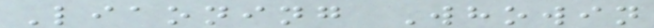Liaoning Whowin
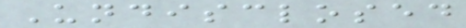Undisclosed
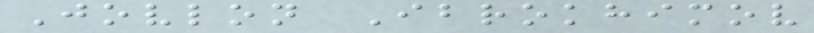Jovlon Ibrokhimov
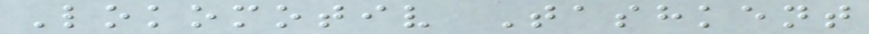Lokomotiv Tashkent
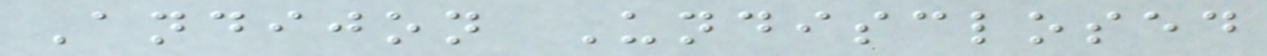Andijon Undisclosed
